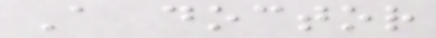A doctor
